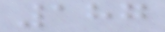187
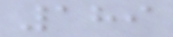189
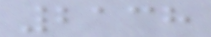2138
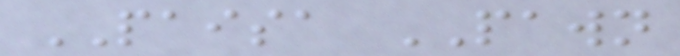PAISA PAWN
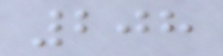208
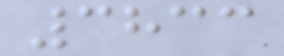3833
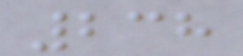238
